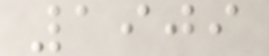1909
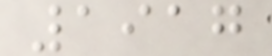1917
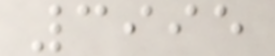3995
